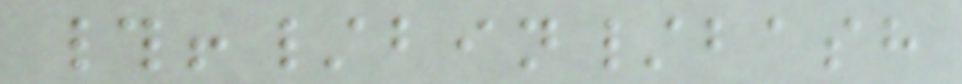#!/bin/bash
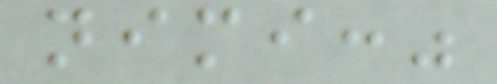nimi:"
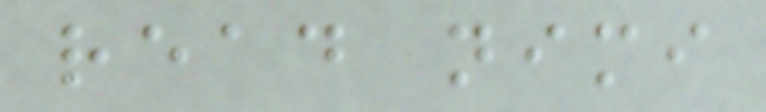read nimi
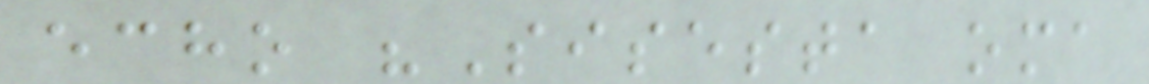echo "Sisesta oma
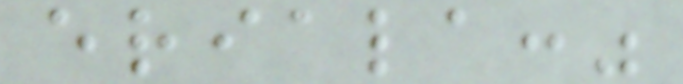eriala:"
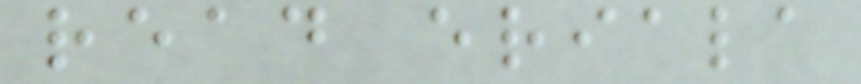read eriala
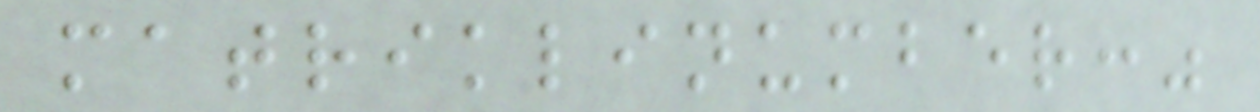matriklinumber:"
